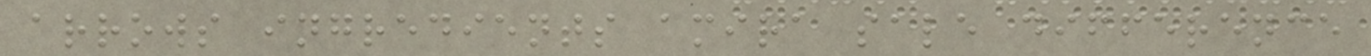arrows ingredients amira sale difference
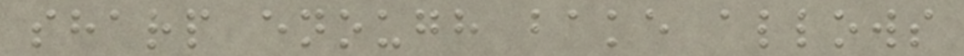sharp enough bake allows
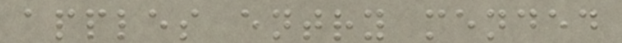apples entry mended
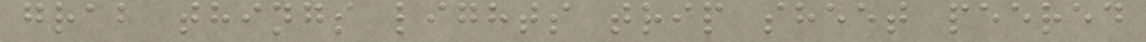grab things lights trip sheet peered
